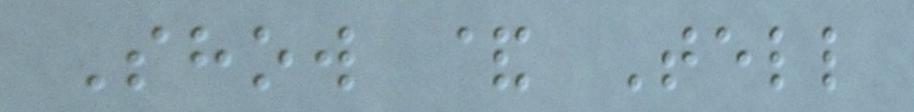Show & Tell
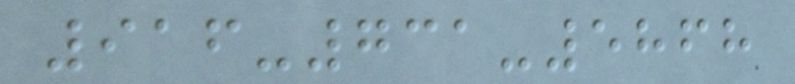916-731-5868
